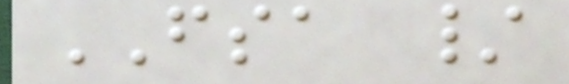FSA /
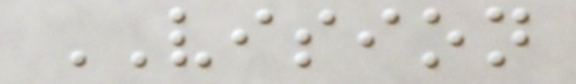VISION
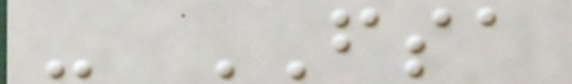- FSA
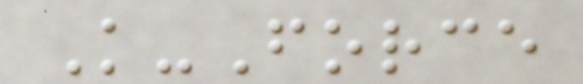K-Force
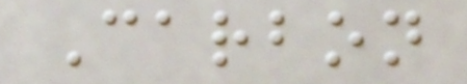Carbon
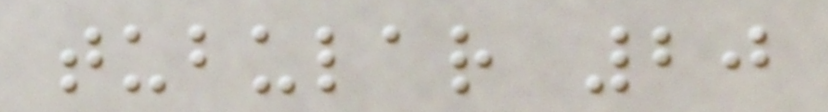tubular 20
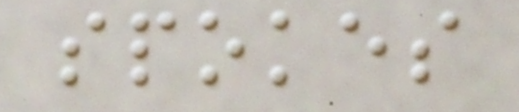spokes
